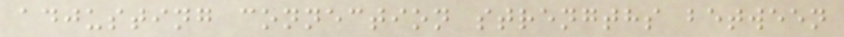adjusting connection strengths between
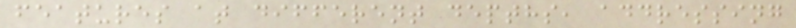features at different depths, addressing
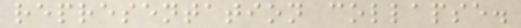representation collapse.
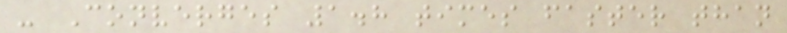- Converges 1.8 times faster than
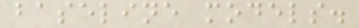baseline models.
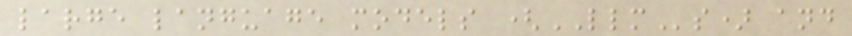large language models (LLMs) and
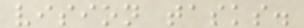vision tasks.
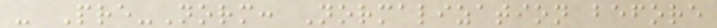- Pre-Norm: Normalization before
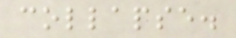collapse.
